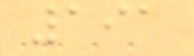191
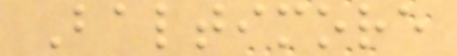Baltimore
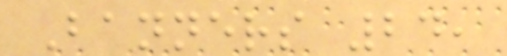Banners 24,
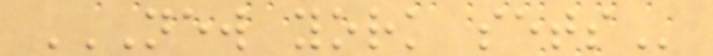NEW YORK SETS
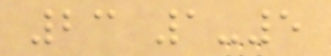23 1-5
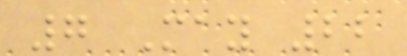7 May 22
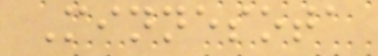Minnesota
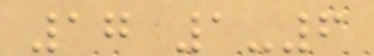17 1-6
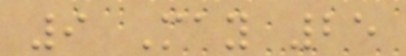9 May 25
